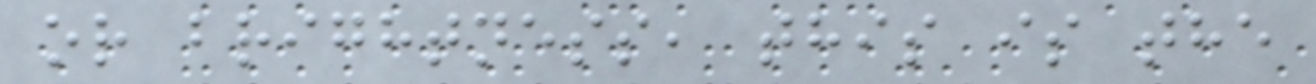or brightness, this is the
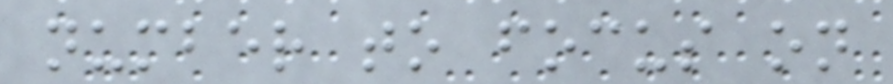number to focus on
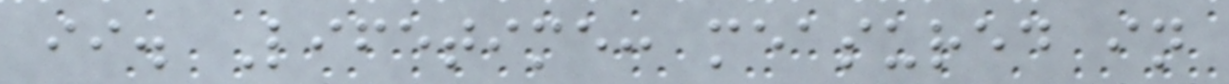ii. Lifetime: measured in
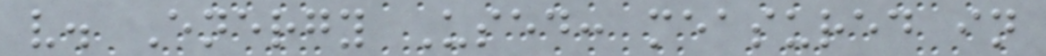v. Energy Used: measured in
